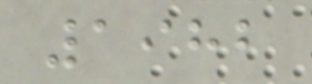1982
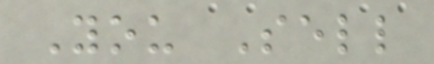You Sell
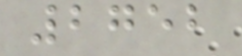2752
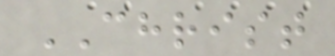CHRIST
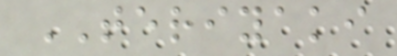TERIYAKI
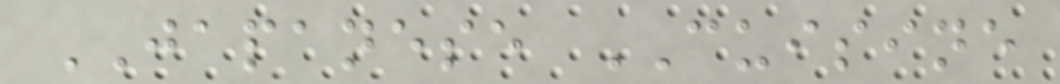JAPANESE CUISINE
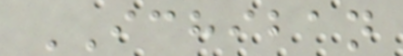ICHIBAN
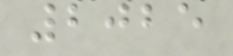2025
